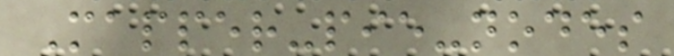Mapper-pie-nodes
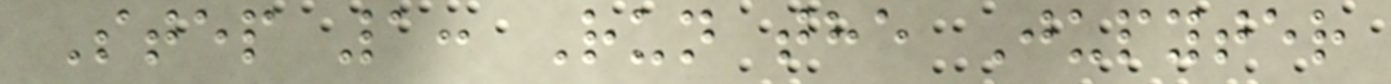Step 1: Run the Jupyter
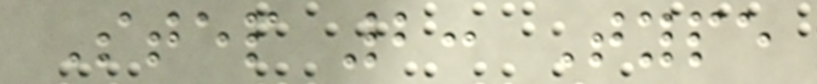Step 2: Type
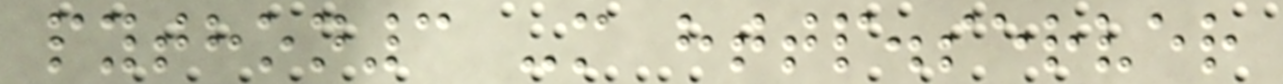python3 -m http.server
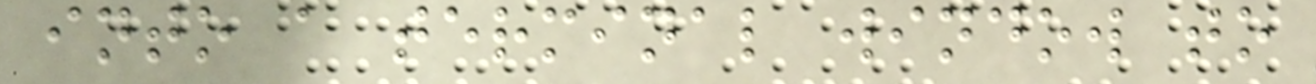into a terminal window to
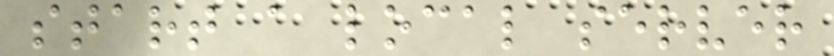start a local server
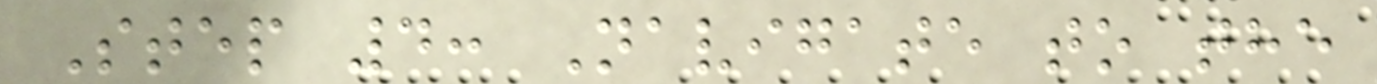Step 4: Navigate to the
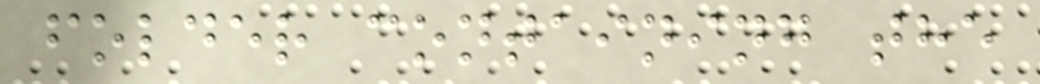folder containing the
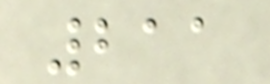211
